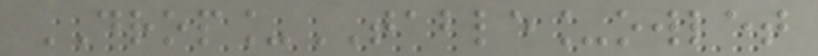DROP_TABLE_owlet
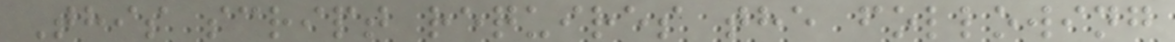This script requires the following
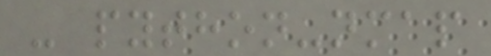- python-nmap
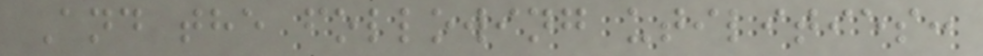And the following utilities:
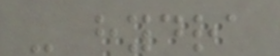- hydra
